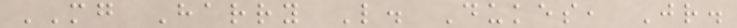MG Harry L. Dukes, Jr.
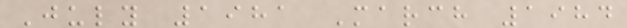July 1981 March 1984
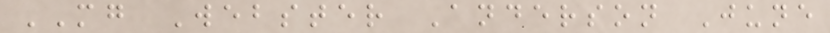MG Webster Anderson June
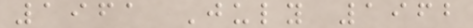1961 July 1962
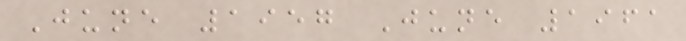June 1957 June 1961
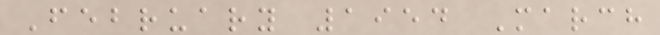February 1954 March
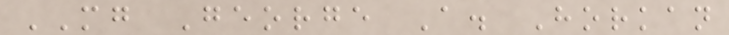MG George A. Horkan
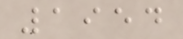1954
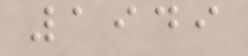1949
